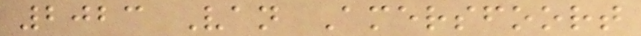2023 Van Amersfoort
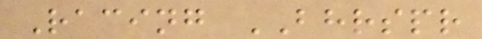Racing BHRSPR
